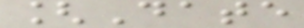[Date
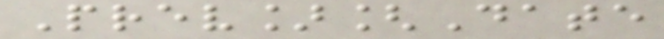Prev][Date
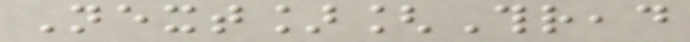Next][Thread
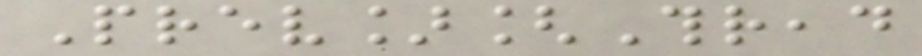Prev][Thread
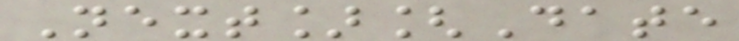Next][Date
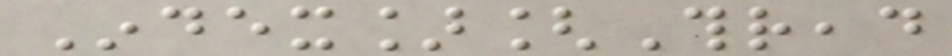Index][Thread
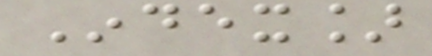Index]
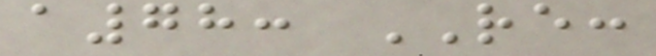a78: RE:
